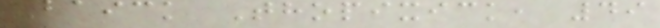Baick Thopixick, 49
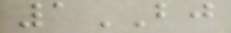1BJ
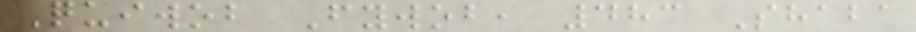Quiwob Fywob, 483 Shaba
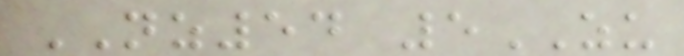NZ54 5ZU
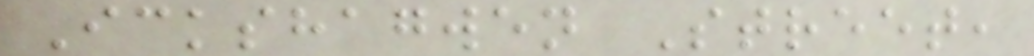Ickshagwen Street,
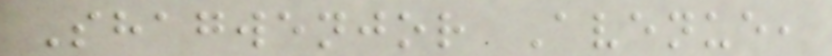Shagwenjor Avenue,
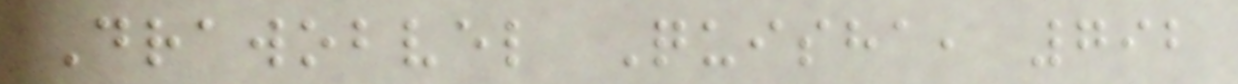Drawobvel Quisha, 792
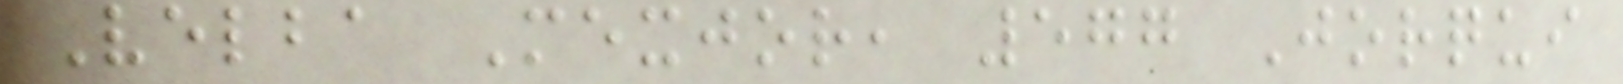Velba Mexjor, 577 Jorqui
